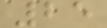25
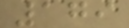179
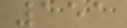151
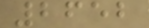2652
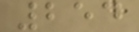254
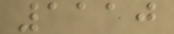1110
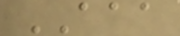AAA
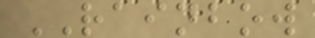RAINBOW
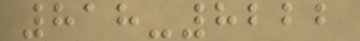818-8222
